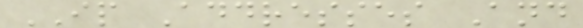IP Addresses And
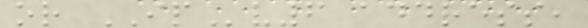or IPv6 address,
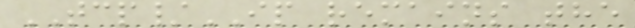TCP/IP remains the
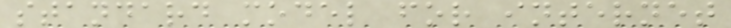standard model for internet
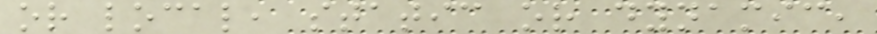or local, static or dynamic,
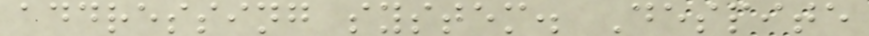addressing system. Despite
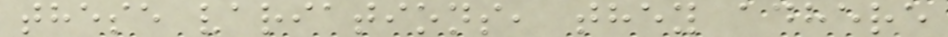these variations, they adhere
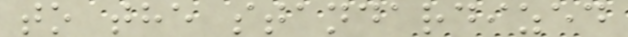to the standardized
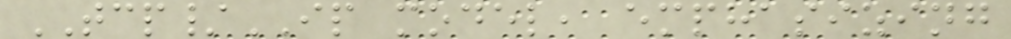TCP/IP model, emphasizing
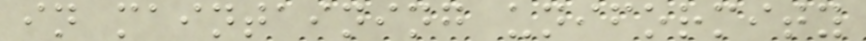in maintaining uniformity
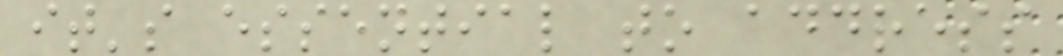it's essential to address
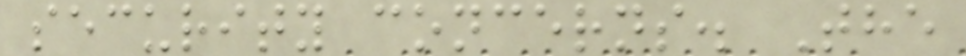security concerns. The
